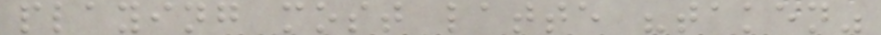playing most latte "taken"
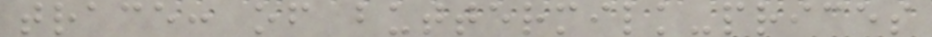trace: of buttermilk-prices
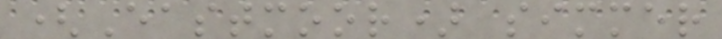(Eastmoor) simmer
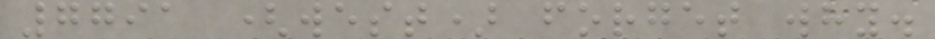7791 (west) forget why.
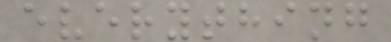everything
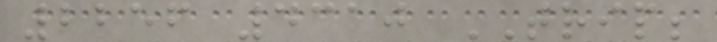2256 4310 TRIP;
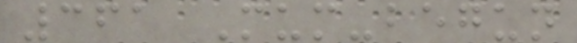361 Mum-begun
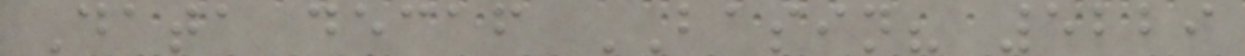Data decaf BASIN? 5229
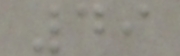49
